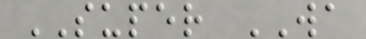SUPER WA
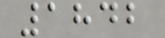1842
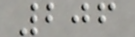206
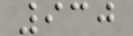930
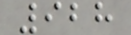928
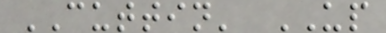CUTTIN' UP
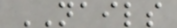NAILS
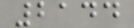2144
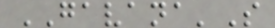GAVANA'S
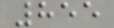855
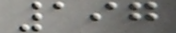197
